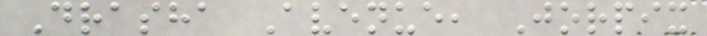Drasha Avenue, Jorpix
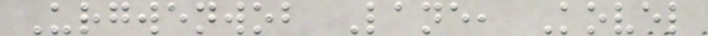Urgwenwob Lane, Kovel
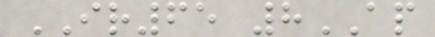IR65 8AP
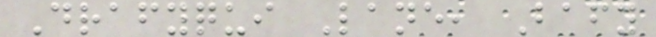Drafyqui Lane, Bafy
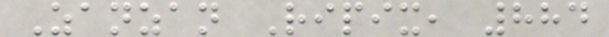Zanzan Ripix, 884
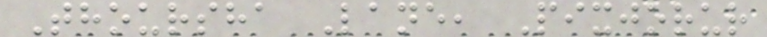Thoursha Lane, Pixjorur
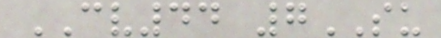CV44 7SU
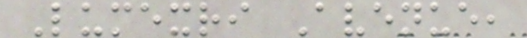Lumexri Avenue,
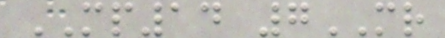MP14 7MR
